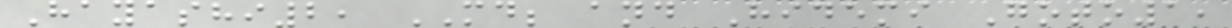Hayashi2, MD; and Hidemi Goto1,
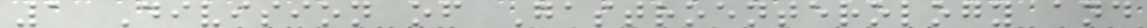1 Division of Gastroenterology and
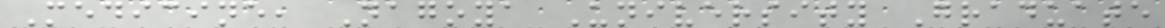Medicine, Nagoya University Graduate
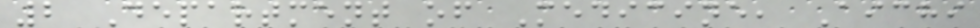2 Department of Medicine, Aichi
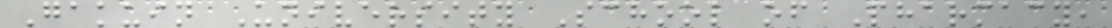Gakuin University School of Pharmacy,
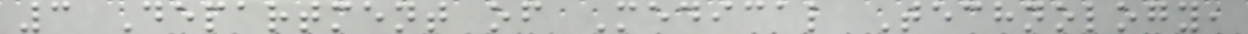3 Department of Medical Technology,
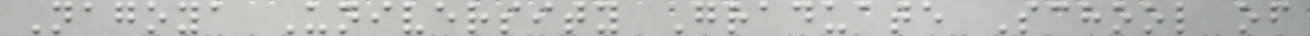Nagoya University Graduate School of
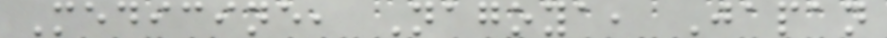Medicine, Nagoya, Japan
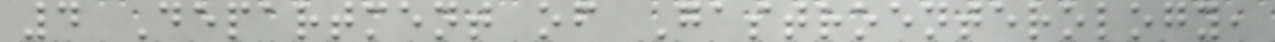4 Department of Gastroenterology,
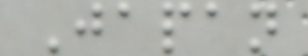Japan
